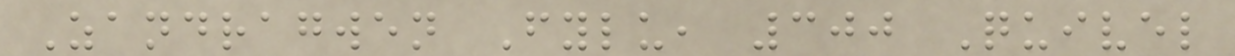Zandragwen Fylu, 300 Quivel
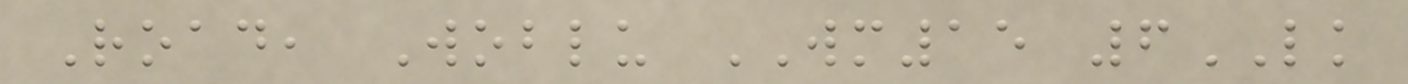Road, Woblu WM15 6LK
